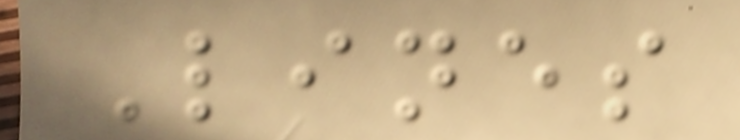Lines
